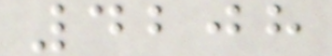4208
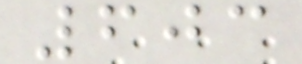603
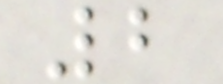2
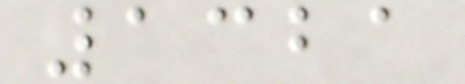1321
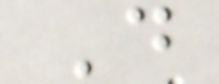D
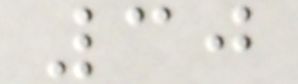30
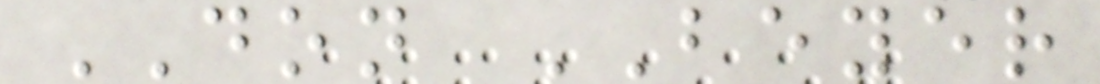DON BEYER
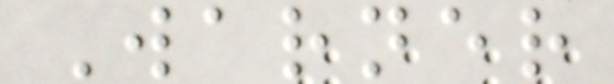Warner
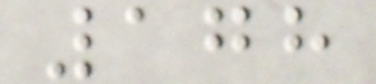178
